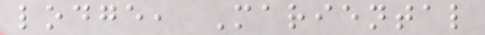lodge, Mariental
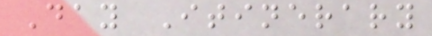Day Itinerary
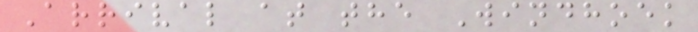Arrival at the Windhoek
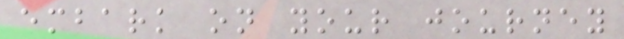embark on your journey
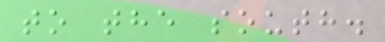to the south.
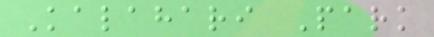Kalahari Park
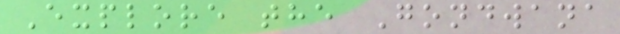Explore the Gondwana
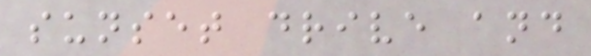sunset drive and
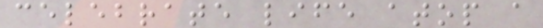celebrate life atop a
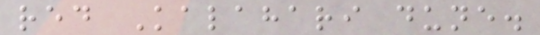red Kalahari dune.
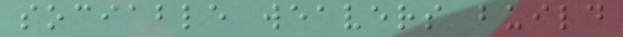sociable weavers build
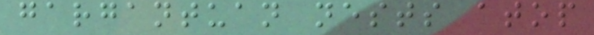gargantuan nests atop
